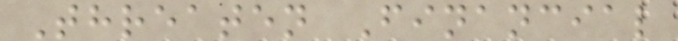Threaten Financial
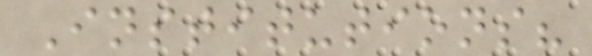Institutions?
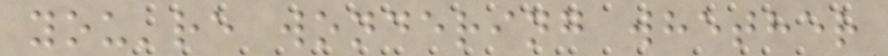you're wondering whether
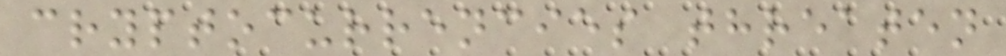cryptocurrencies threaten
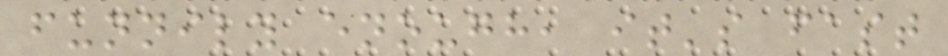funnily enough, it's fast
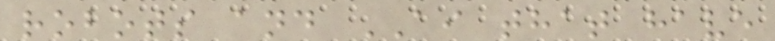robots and AI that have
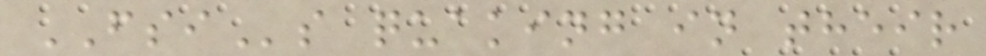FSIs quaking in their
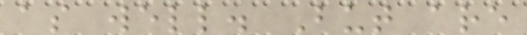as well. But are
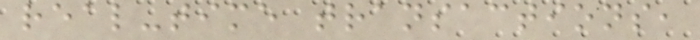real-time transactions,
